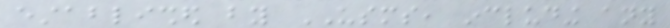established by USMS, including any
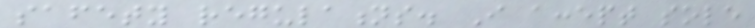safety regulations. I accept sole
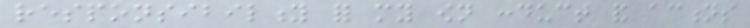responsibility for my own conduct and actions
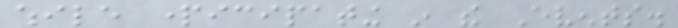while participating in the Events.
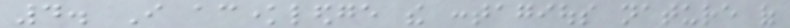4. I acknowledge the contagious nature of
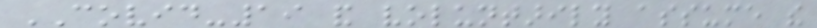COVID-19 and voluntarily assume the
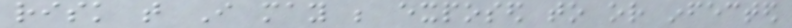risk that I may be exposed to or infected
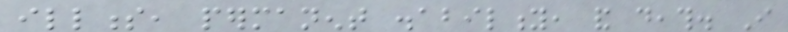illness, permanent disability, and death. I
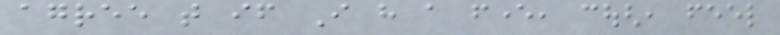agree that if I have a fever, cough, feel
